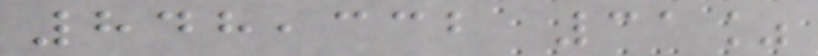848,332 31%
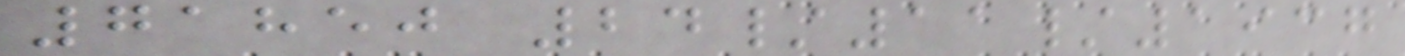71850 24/11/1937
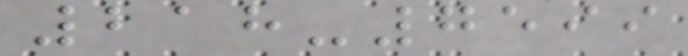218-7599
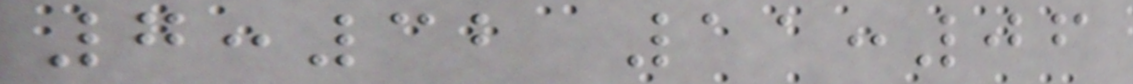7:32 11:06
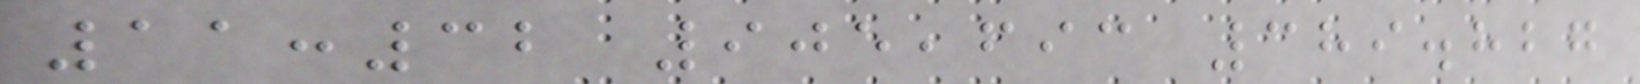11:32 905,693 389.827
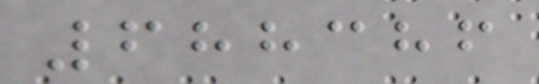688386
